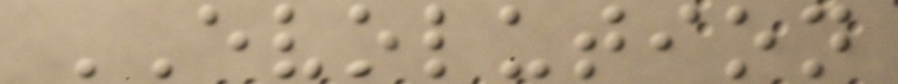EVOLUTION
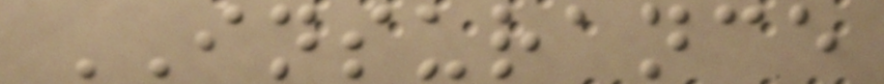INSURANCE
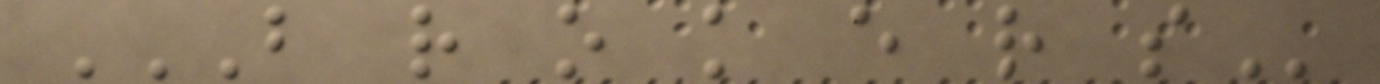B R O K E R S
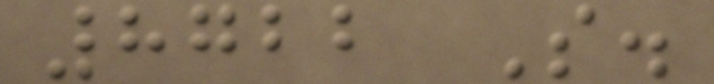8722 S.
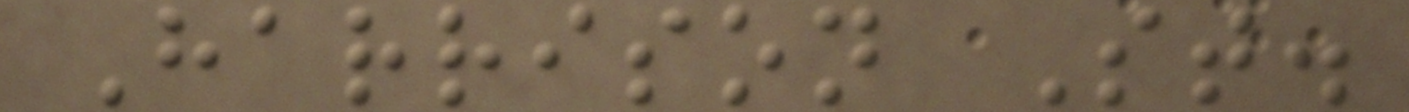Harrison St.
